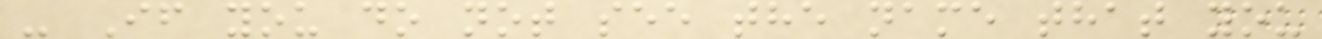- If you do not see the name that you
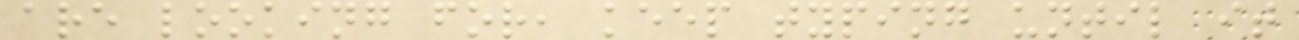are looking for, keep typing until it
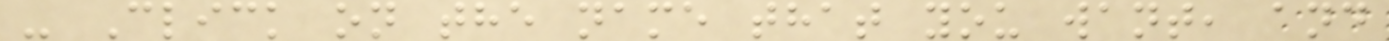- Click on the name that you want, and
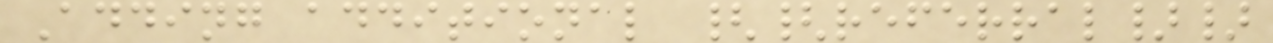Adding additional {{referral}}
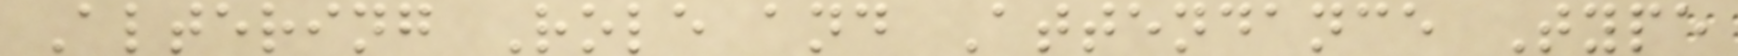Altering Role and Attendance Type
